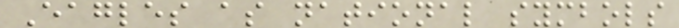Eagles as national symbols
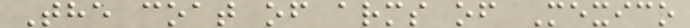The coat of arms of Mexico
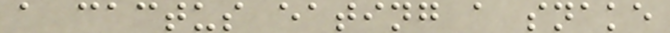a cactus eating a snake
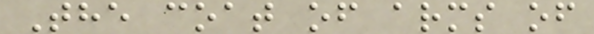The coat of arms of
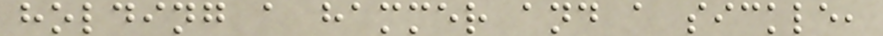holding a hammer and a sickle,
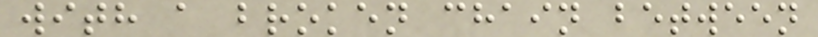with a broken chain between
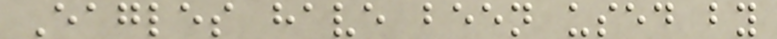Eagles have been used by
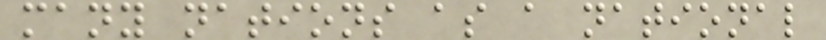many nations as a national
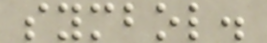symbol.
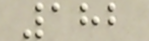182
